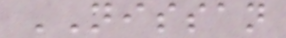NISSAN
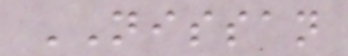NISSAN
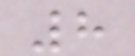8
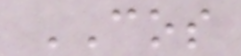COS
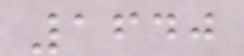1640
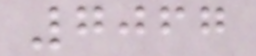7067
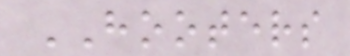HOOTERS
